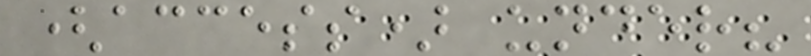(access) under?
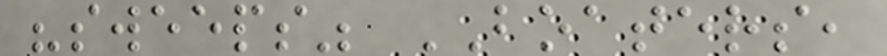"sweeps" BOATERS,
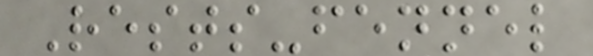Rests-fennel
